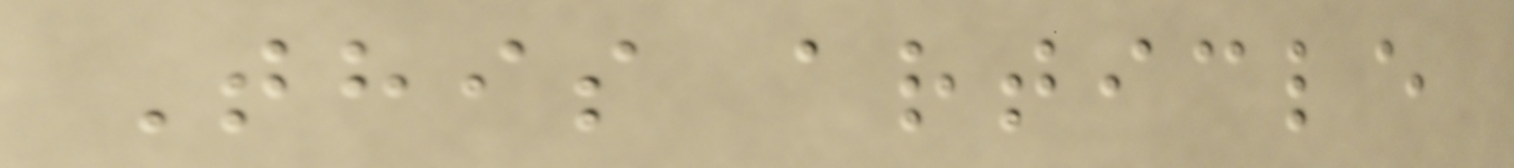This article
